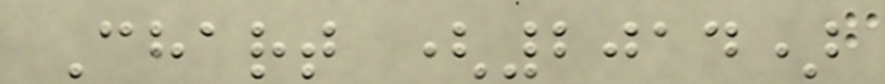Chart (2014)
